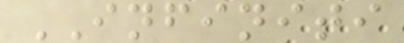INFINITI
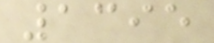1395
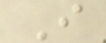I
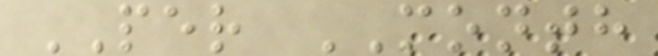PER MONTH
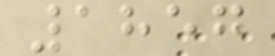1857
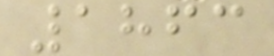1863
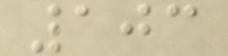103
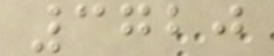3720
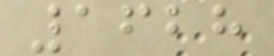1628
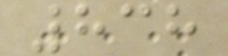838
